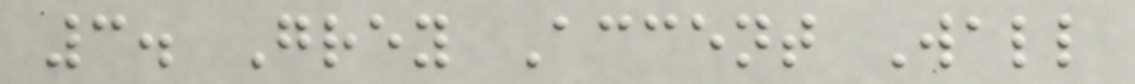3. Grey Accent Wall
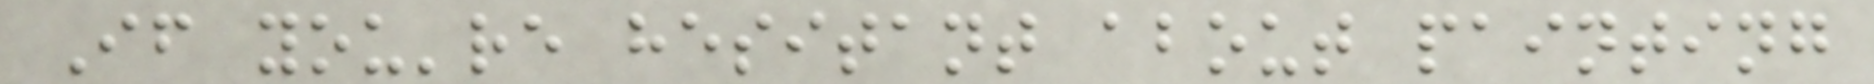If you're hesitant about painting
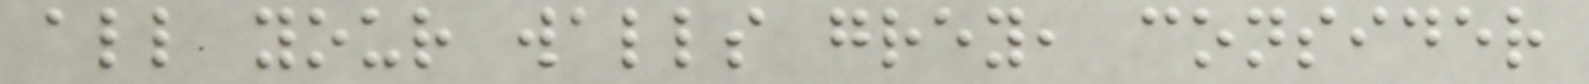all your walls grey, consider
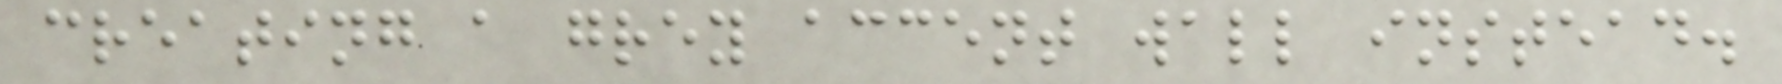creating a grey accent wall instead.
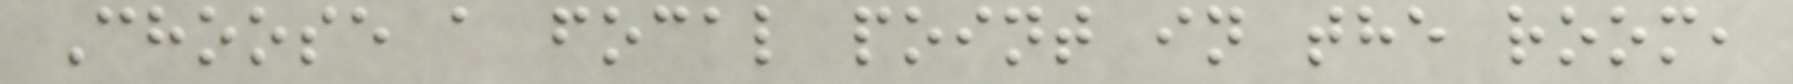Choose a focal point in the room,
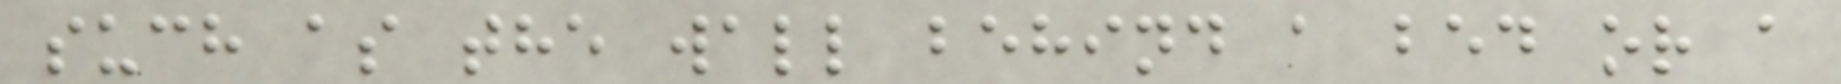such as the wall behind a bed or a
